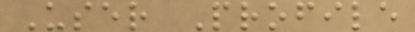User Profile
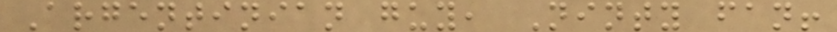Argentinian guy, Ninty fan!
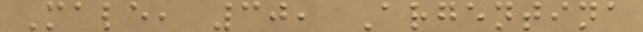Male, 30, Argentina
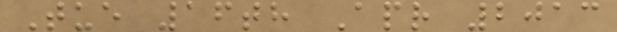Tue 16th Apr 2013
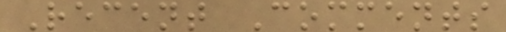Recent Comments
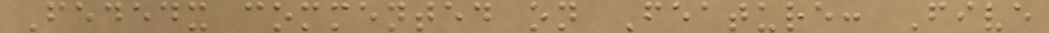Fededx commented on Feature: Five
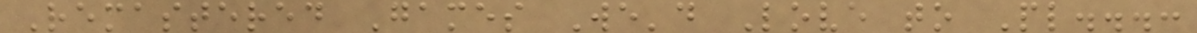Remastered Games We'd Love to Pl...:
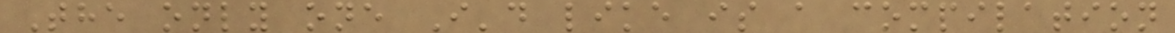The only one I'd like is a compilation
